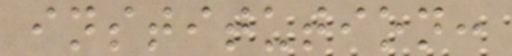institution:
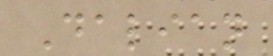Dalian
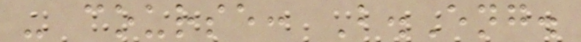- course: B.Eng.
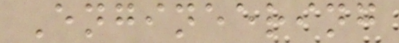Engineering
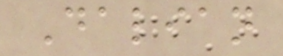Dalian
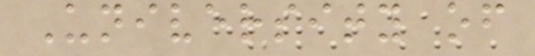University of
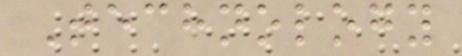Technology
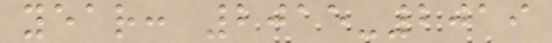year: 2015-2019
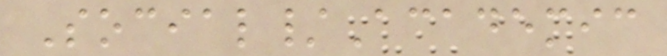Social/Academic
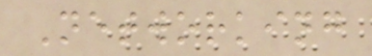Networking
